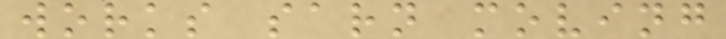works sarn moving
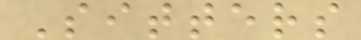Sitters
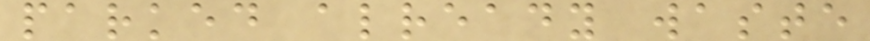parked already waste
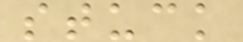stuck
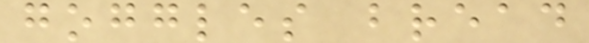goggles bread
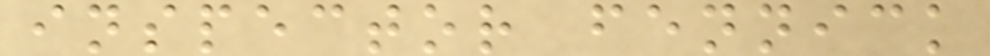inspector fennick
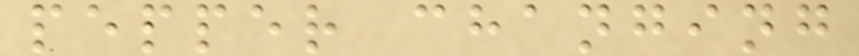pepper changing
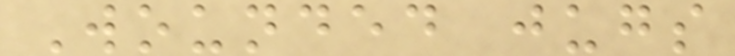Wounded jugs
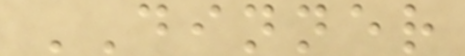DINNER
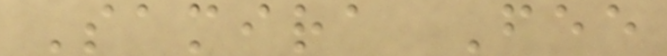Samira Fee
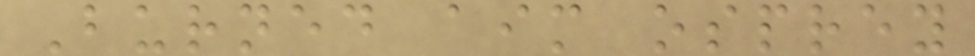Burned aim osprey
